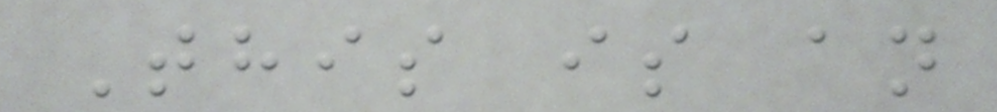This is an
